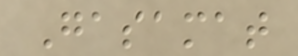Gasamat
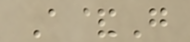A&G
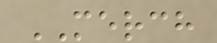MERCH
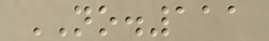NO.111
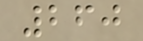260
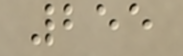255
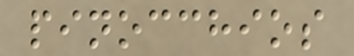pinocchios
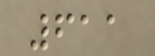611
